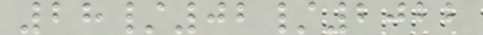28/02/2022
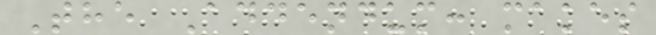The Addendum: makes
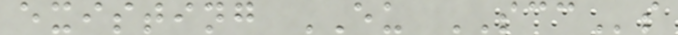existing EU SCCs
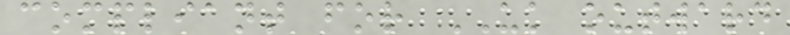compliant for UK outward
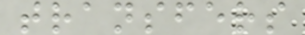transfers
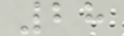28
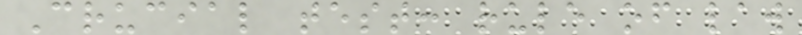Crucial test: rule of law
